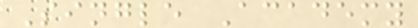Single Academy
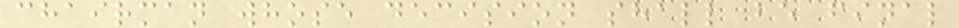chairman whose decision shall be final
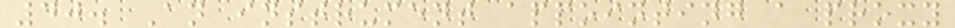40. An instrument appointing a proxy
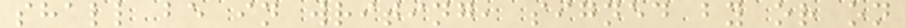shall be in writing, signed by or on
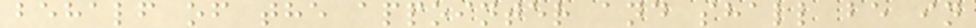behalf of the appointer and shall be in
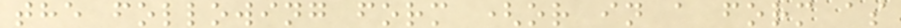the following form (or in a form as
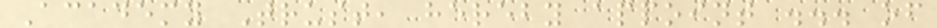Academy Trust, hereby appoint ... of
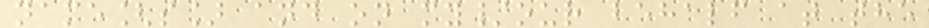name[s] and on my/our behalf at the
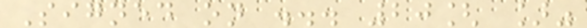Signed on ... 20[ ]"
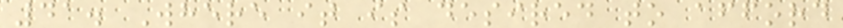41. Where it is desired to afford
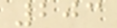203
